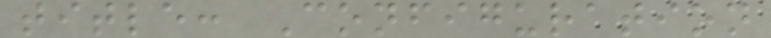title: Configuration
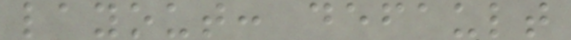layout: default
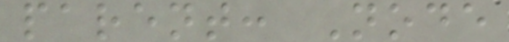parent: Node
